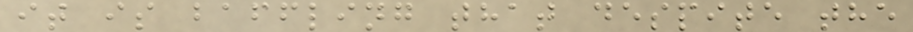it is baffling that despite the
